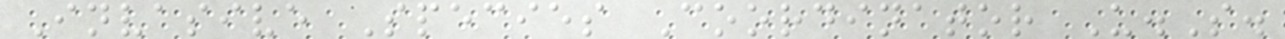Invasive Species Coordinator U.S.
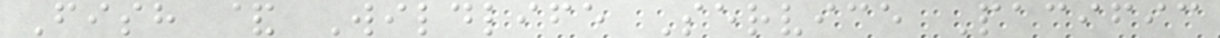Fish & Wildlife Service Pacific
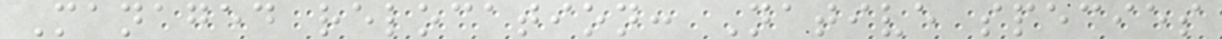Managed relocation: Native species
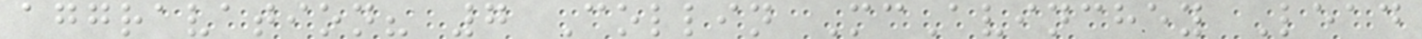aggravation? 7 Collin McAvinchey Lead
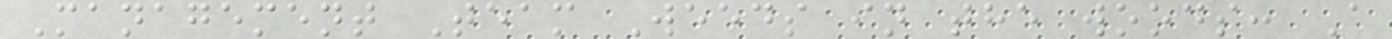Management Team Weeds in the woods: A
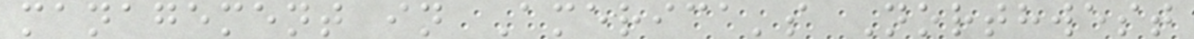management in America's Northwest
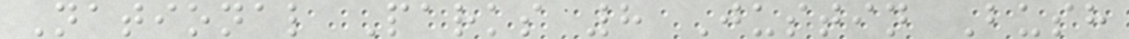National Parks 8 Justin Bush
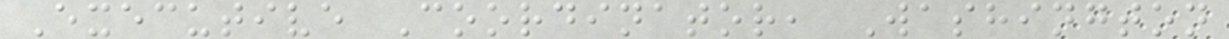Executive Coordinator, Washington
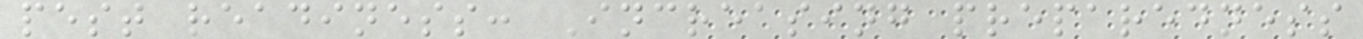pest readiness: Increasing preparedness
